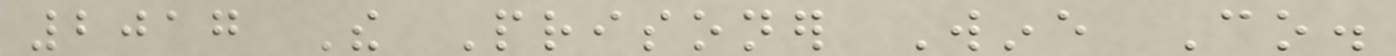2017 The Prisoner Wine Co.
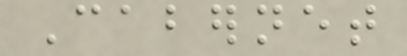Cabernet
